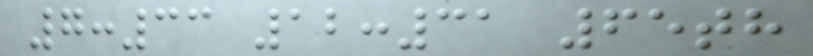7:33 12:31 65th
